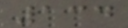134
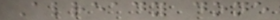Already done
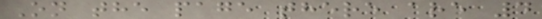On the page there are 4
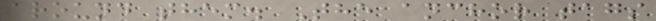around them. The anchor tags
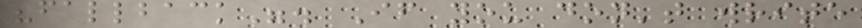"fallback". If you don't write
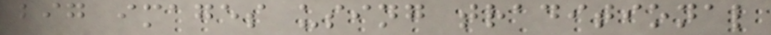big images using traditional
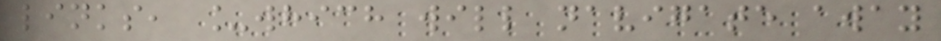links, _which will navigate away
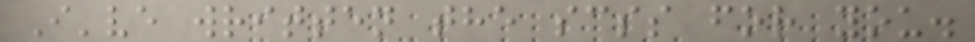I've written the scss for you.
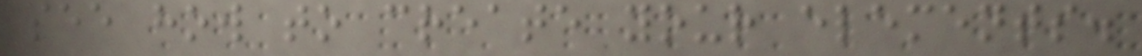see how to create your elements.
